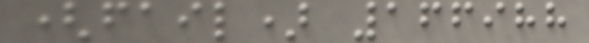(fail) 166988
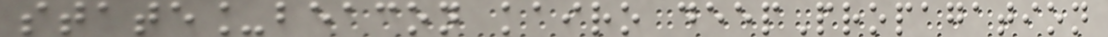state_beacon kairo deepPropagation
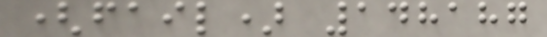(fail) 148187
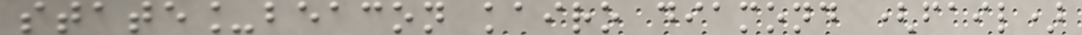state_beacon kairo diamond (fail)
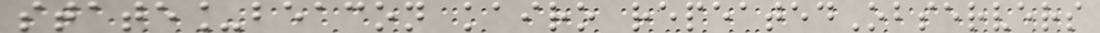state_beacon kairo repeatedObservers
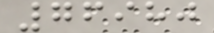76980
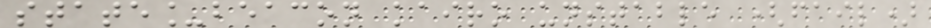state_beacon kairo unstable (fail)
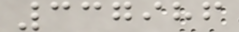337986
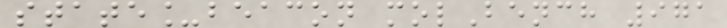state_beacon molBench 971
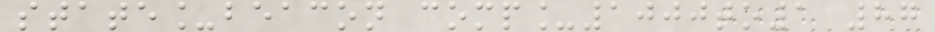state_beacon comp_1000to1 87
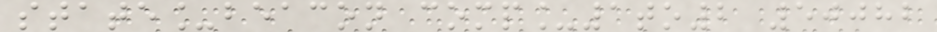state_beacon comp_1to2 50082
